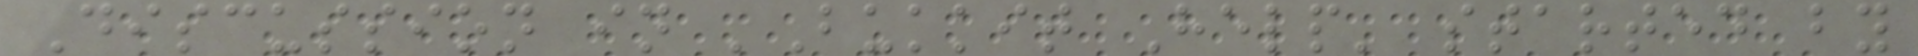Discussion in 'Bukkit Help' started by
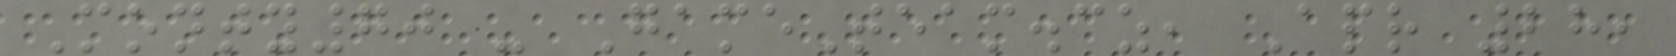Monty70 - GameTeam.cz, Apr 28,
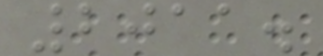2011.
